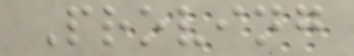Proving
